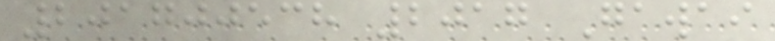201700538 2017 Gawai
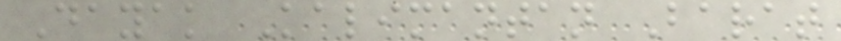Dayak Kalimantan Barat
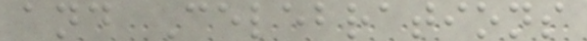and Celebrations
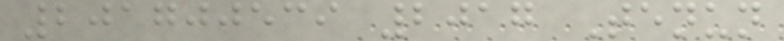201700539 2017 Tenun
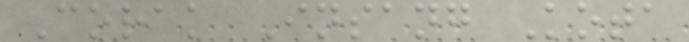Corak Insang Kota
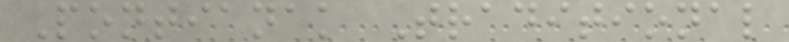Pontianak Traditional
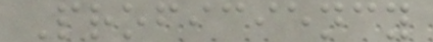Proficiency
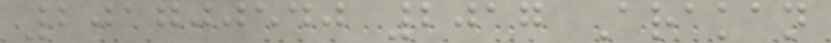201700540 2017 Arakan
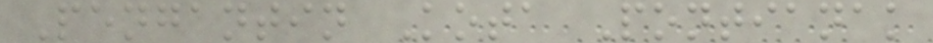Pengantin Kota Pontianak
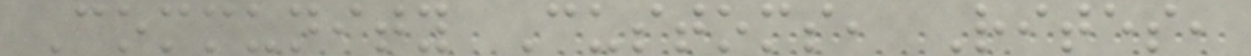Community Customs, Rites,
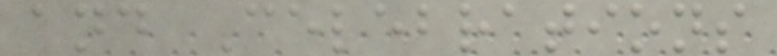and Celebrations
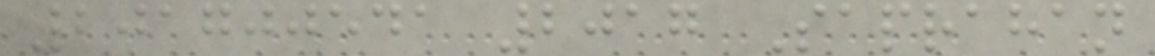201700541 2017 Saprahan
